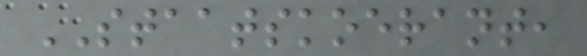STAATSKOERANT,
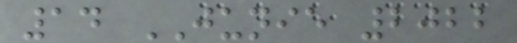14 JUNIE 2022
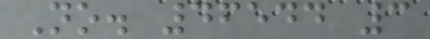No. 46544 3
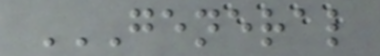GENERAL
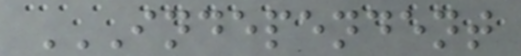INDEPENDENT
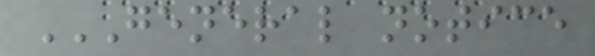GENERAL NOTICE
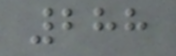288
